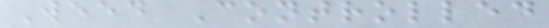Weed Controlled
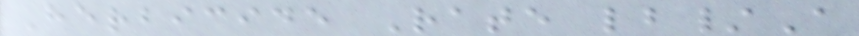Herbicide Rate lb/A
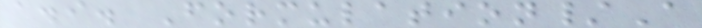a.i. Formulation/A
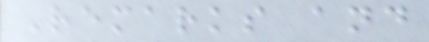Remarks and
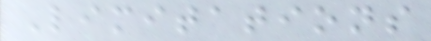Limitations
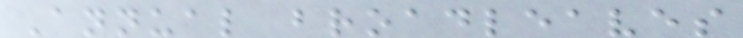Annual broadleaves
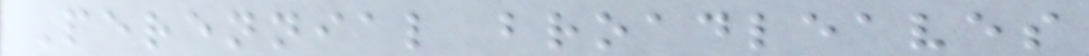Perennial broadleaves
